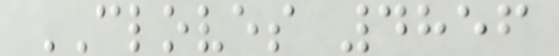CLOVES 4856
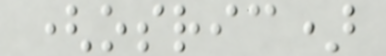(osric)
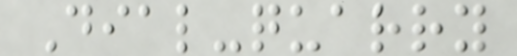Dial-quarry
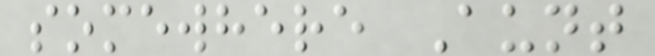somewhere Aunt
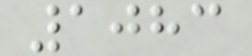1083
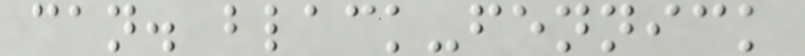can. black-fennick
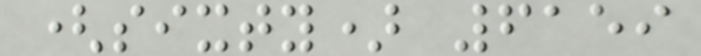(sixty) 6159
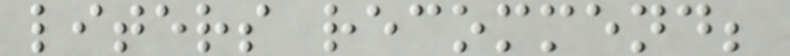liters recommend;
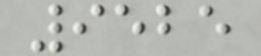9525
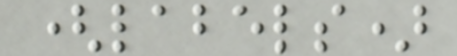(labels)
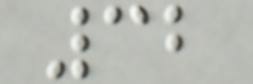32
